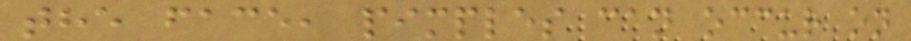the face, pimples can occur on
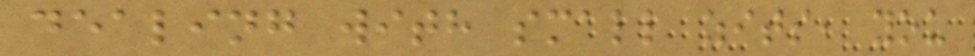dealing with small zits, you
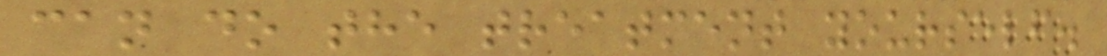can do the treatment yourself.
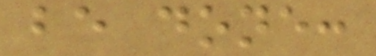be done:
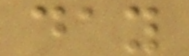day
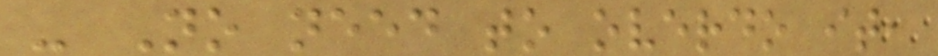- No need to overdo it,
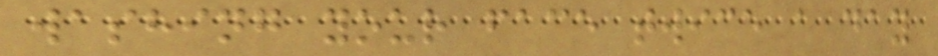washing your face twice a day
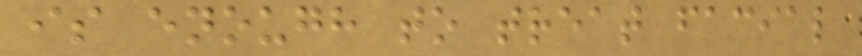is enough to treat facial
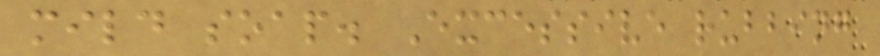mild soap. Excessive rubbing
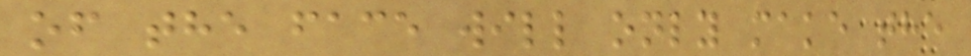of the face will only make the
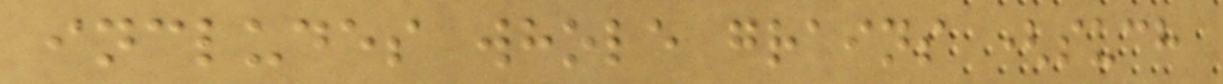includes whole grains (such
